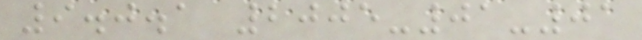9.0.1 2005-01-01
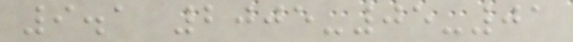9.1 2005-05-01
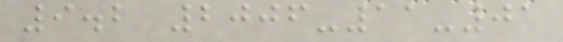9.2 2006-11-01
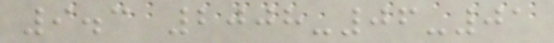9.3 2008-06-01
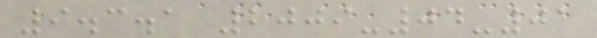9.3.1 2009-04-01
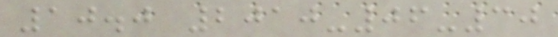10.0 2010-06-30
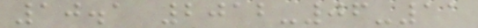10.1 2012-06-11
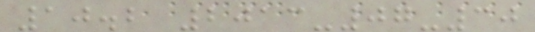10.2 2013-07-30
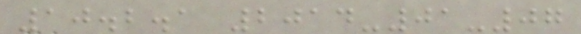10.2.1 2014-01-07
